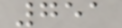751
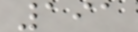191
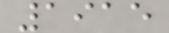1915
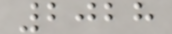2028
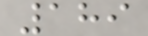189
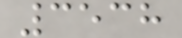3538
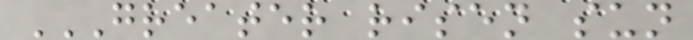GREATER RISEN SUN
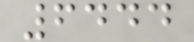6444
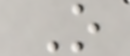O
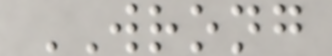WRONG
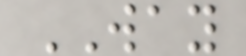WAY
